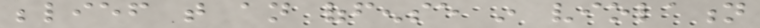belief that an offense in violation
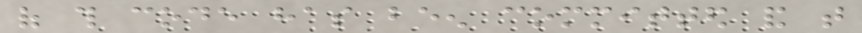of this code has been committed and that
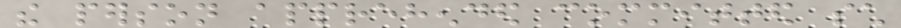the person apprehended committed such
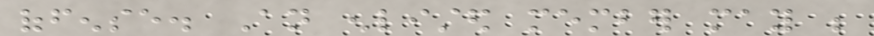offense. An enlisted member may be
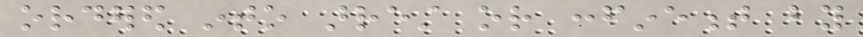ordered into arrest or confinement by
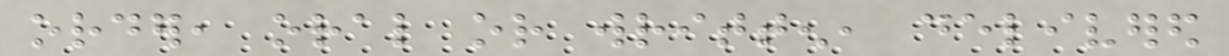order, oral or written, delivered
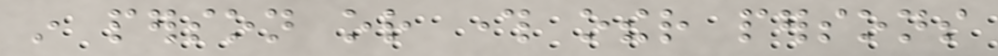in person or through other persons
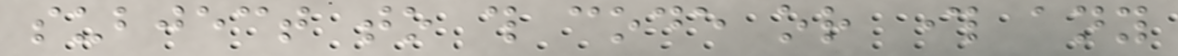subject to this code or through any
